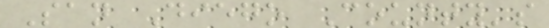San Diego County's
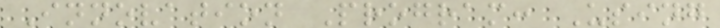Innovation Program: Using
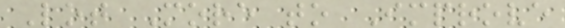Lot More to Improve
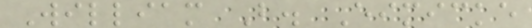William B. Eimicke
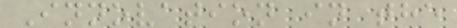Innovation in the
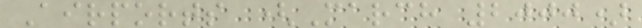Airports (March 2000)
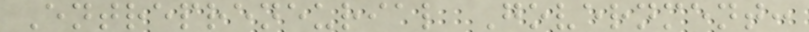Entrepreneurial Government:
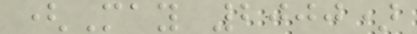(May 2000)
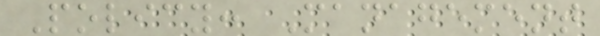Policy: Management
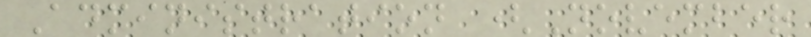Administration (November
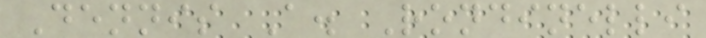Dennis A. Rondinelli
